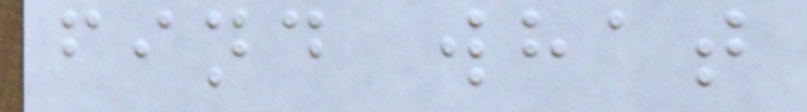find what
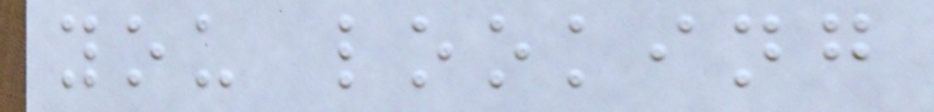you looking
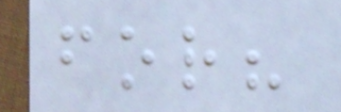for?
